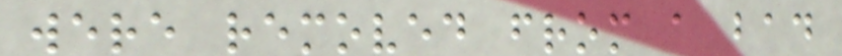were removed from a bad
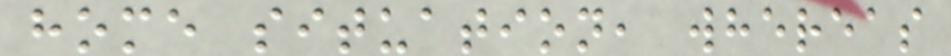home situation, whereas
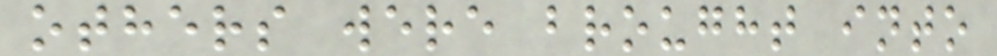others were brought into
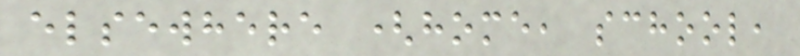elsewhere (home, school,
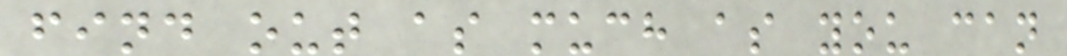find out as much as you can
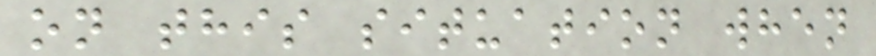on this situation when
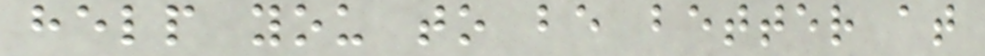help you to be better at
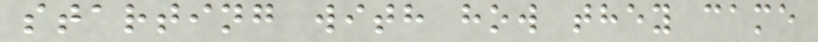starting with how they came
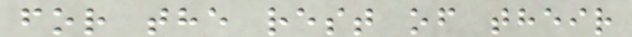for the rest of their
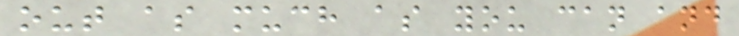out as much as you can and
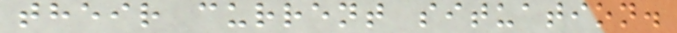their current situation.
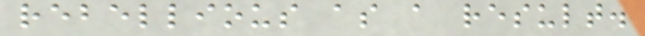rebellious as a result.
